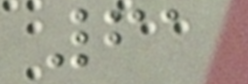61
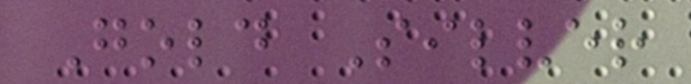Gold Silver
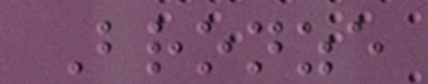Bronze
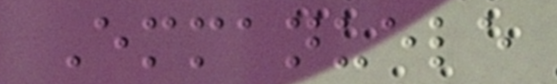Emmanuele
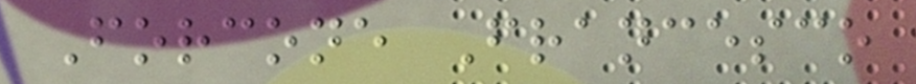Forcone Francesco
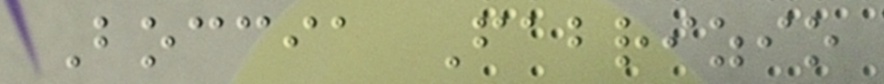Boccia Fabrizio
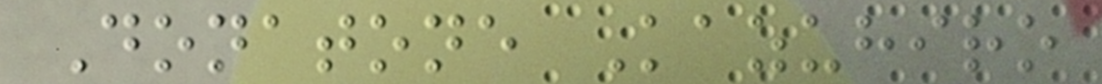Donatone Kazuhiro
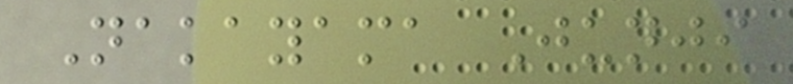Nakayama Junji
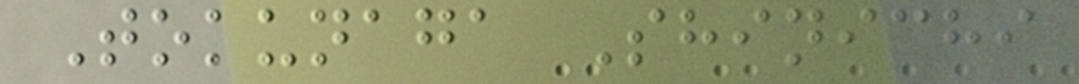Tokunaga Shinichi
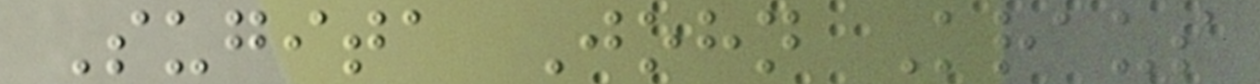Sugita John Kraus
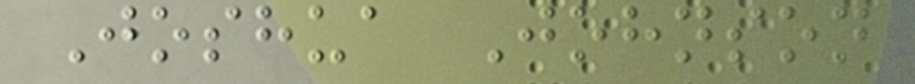Joshua Johnson
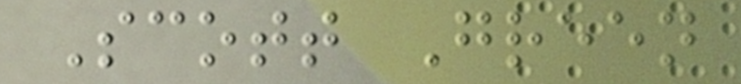Scott Green
